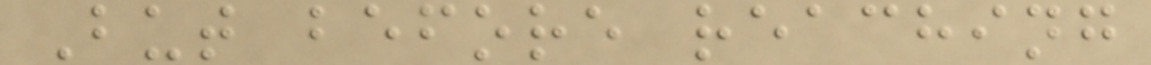But before reaching
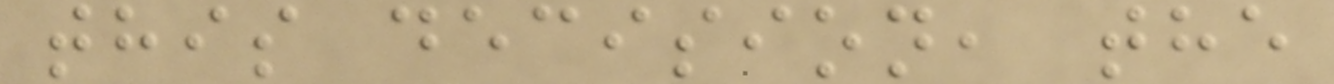this decision, the
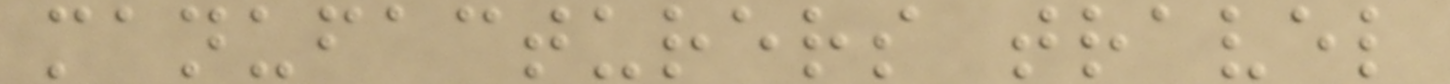manufacturers travel
